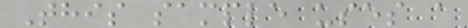This sample uses a
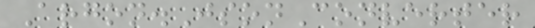Argon.JsonConverter
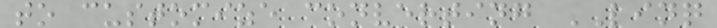to customize converting LINQ
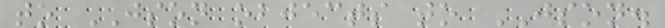to JSON objects to JSON.
